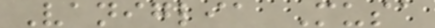Vaniglia Musa
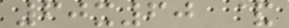60x60 &
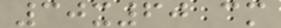30x60 cm
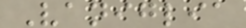Vaniglia
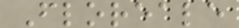Floreale
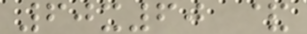60x60 &
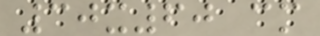30x60 cm
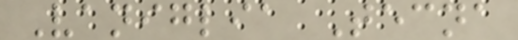Vaniglia Tecna
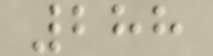288
